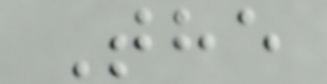The
